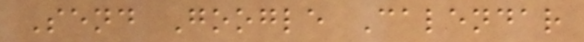Send Google Calendar
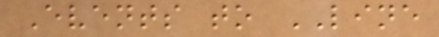Events to LINE
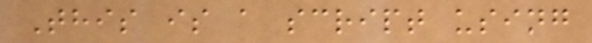This is a script using
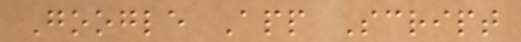Google App Script
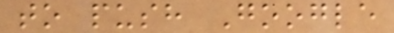to push Google
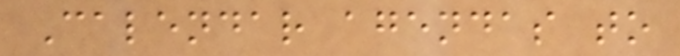Calendar agendas to
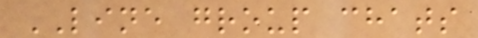LINE group chats
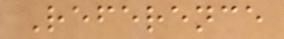Reference
